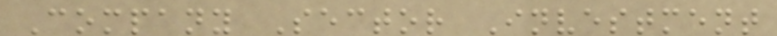Company Sector Investment
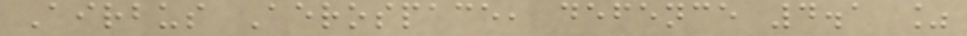Airbus Aerospace, defence 4.1 %
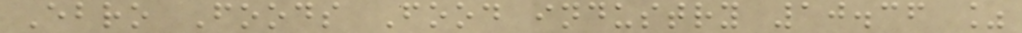Ebro Foods Food industry 10.36 %
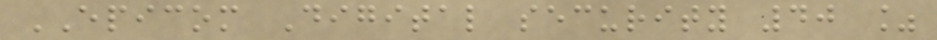EPICOM Digital security 40 %
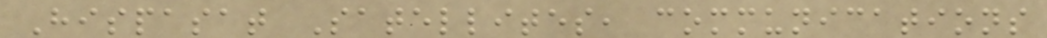Hispasat Satellites, communications
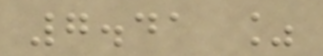7.41 %
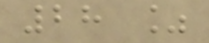28 %
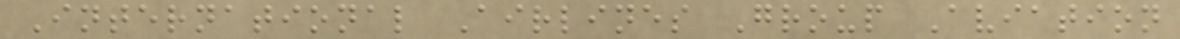International Airlines Group Aviation
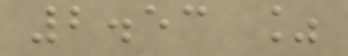2.53 %
